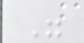"
